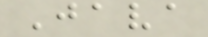Java
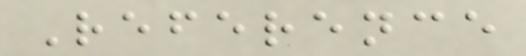Reference
